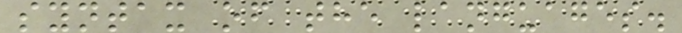syntax of the languages.
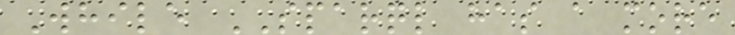While SPARQL has a more
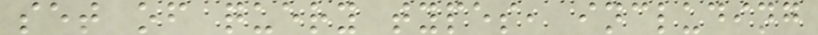set of query types, including
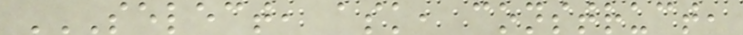SELECT, ASK, CONSTRUCT,
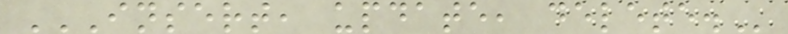INSERT, UPDATE, DELETE.
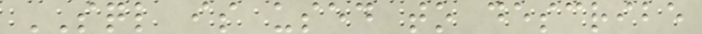SQL is used to describe
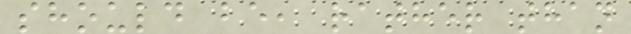should be, rather than
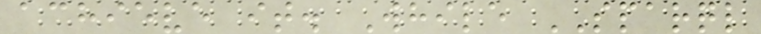achieve it. While SPARQL
